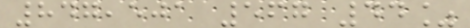847,501 567 44%
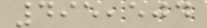495,504
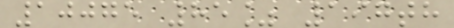10075 85% 197th
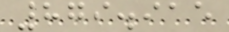879.915
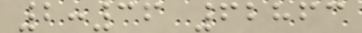2:36 62863
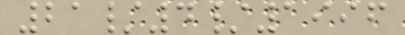21/4/1996
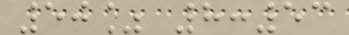50% 8:53
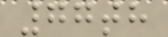77th
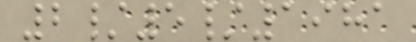2/5/1981
